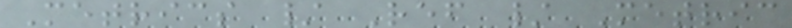Metrics / Ref / Metric
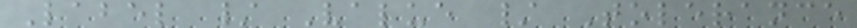Label / Value / Tolerance
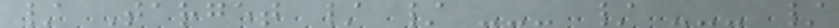/ Target / / --- / --- /
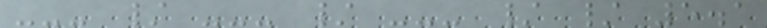--- / --- / --- / / 5.1
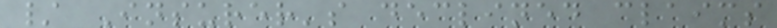/ Insurer's declined claims
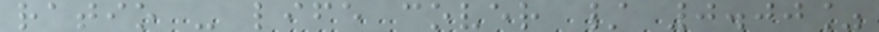ratio - life cover / 0.00%
